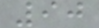90
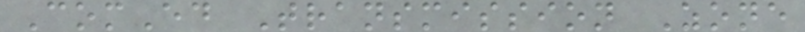ComEd Transmission Zone
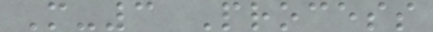M-3 Process
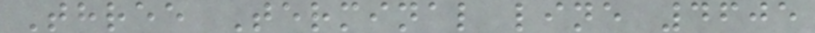Three Terminal line 4605
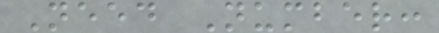Need Number:
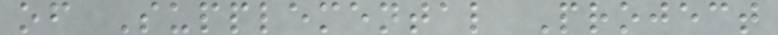of Supplemental Project
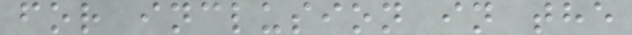for inclusion in the
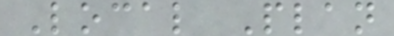Local Plan
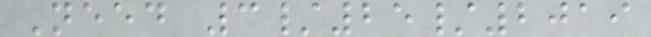Need 3/25/2019
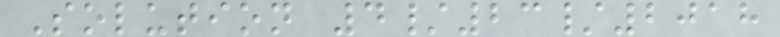Solution 4/23/2018
